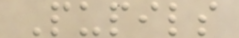Pupils
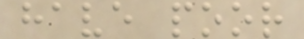have poor
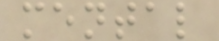mental
